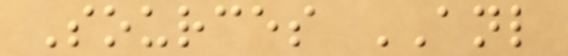Sources ANL
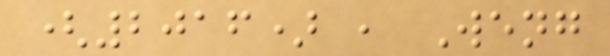(2016) , Weng
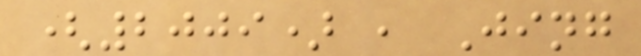(2009) , Jing
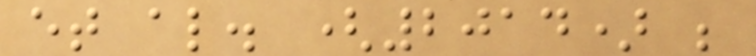et al. (2014) ;
